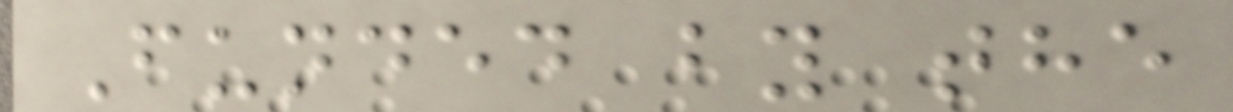Funded by the
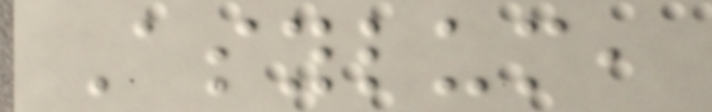Asylum,
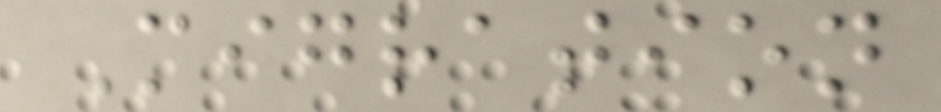Migration
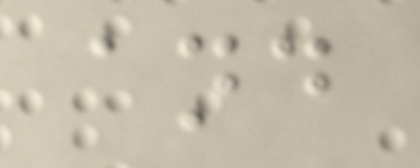and
